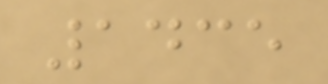1435
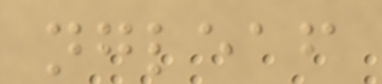ngleaf
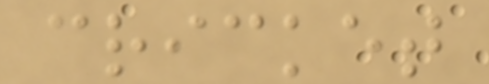cricket
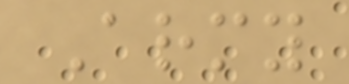Army
